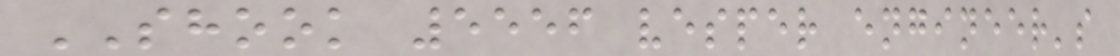SHOOK 5556 vesper engineer's
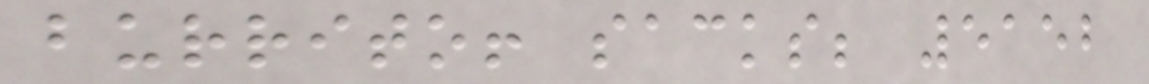burrito! sacks; 5152
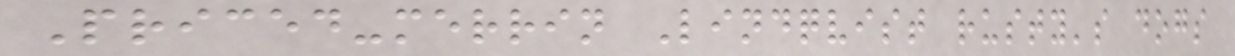Priced-merrin Lindqvist rusty's dogs
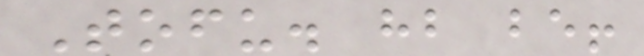Tofu. hb be!
